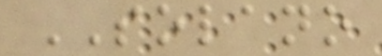SOLANO
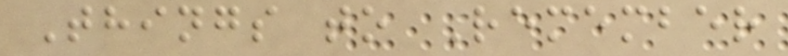Things to Remember
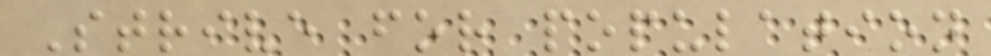Strive for population
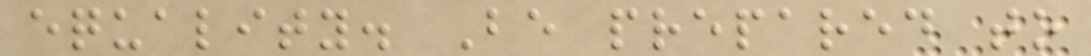equality. Be prepared to
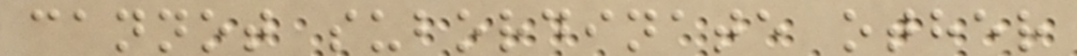cannot subordinate other
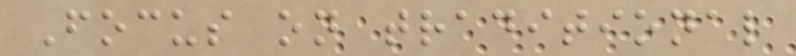Focus on traditional
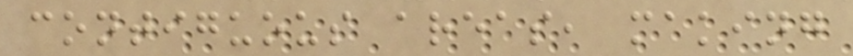contiguous areas, making
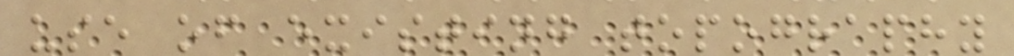use of existing topography
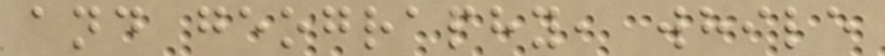and geography, while
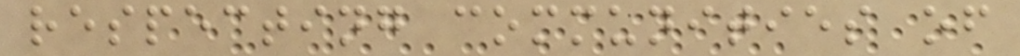respecting communities of
